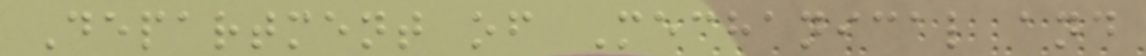Department of Mechanical and
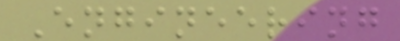Engineering
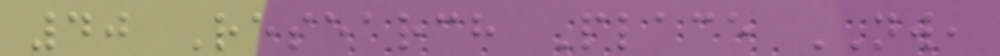40 Research Place NW,
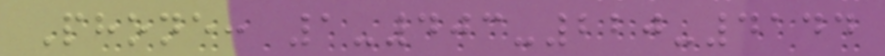Phone: 1-403-220-4144
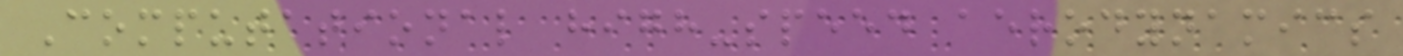Computational high-speed aerodynamics
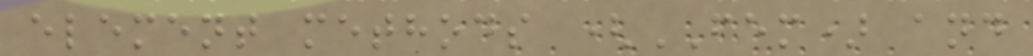element methods (FEM) and
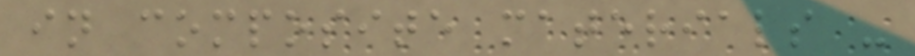in composite materials -
